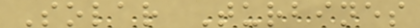Solar Turbines
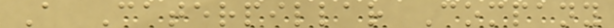A Caterpillar Company
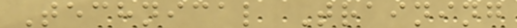Technical Training
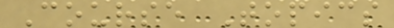Course Topics
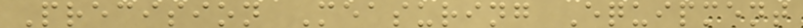Precision Measuring Equipment
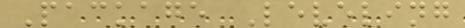Package Leveling
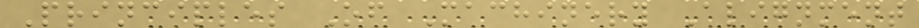Principles Of Machinery Alignment
